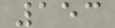153
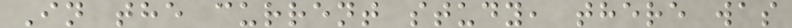In the current study, there was
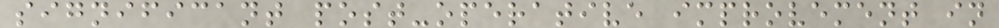significant post-operative improvement in
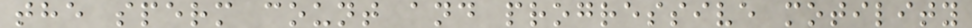the sperm count and progressive motility
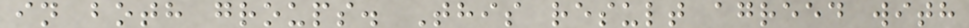in both groups. This result agreed with
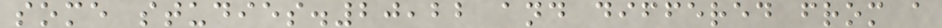some studies.20,22 and differed from a
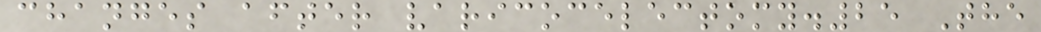changes after varicocelectomy.25 The
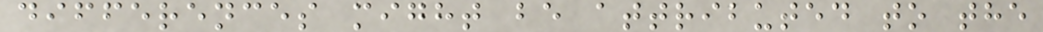differences might be attributed to the
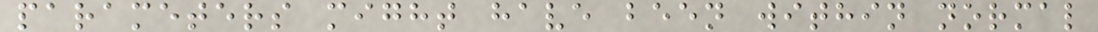parameters might have been within normal
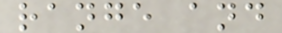range and
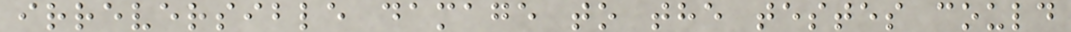irreversible damage to the testes could
